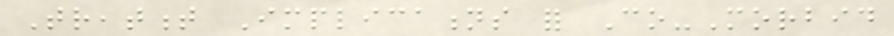Treatment Implications for Co-Morbid
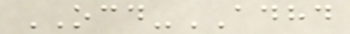OCD-ADHD
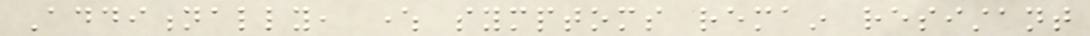Additionally, where symptoms remain resistant
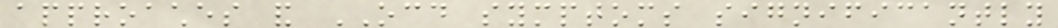approaches and OCD symptoms significantly
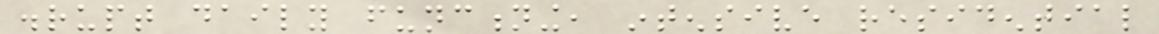disrupt daily functioning, intensive residential
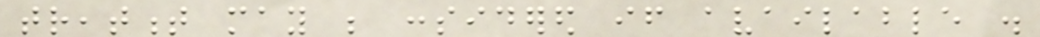treatment may be considered if available .
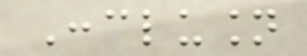Conclusion
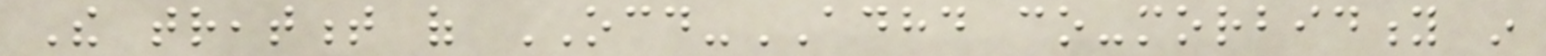The treatment of OCD-ADHD co-morbidity in
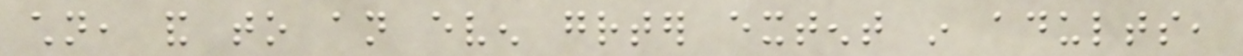children, and to an even greater extent in adults,
